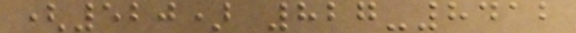(520) 827-8412
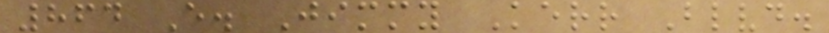864 E. Jimmy Kerr Blvd.
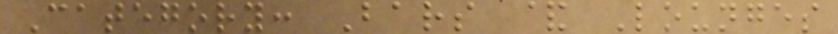Category: Bars & Lounges
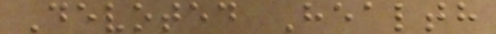Devoted Health
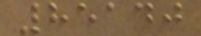85140
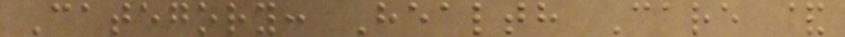Category: Health Care &
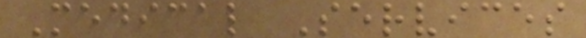Medical Services
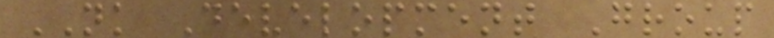NK Development Group
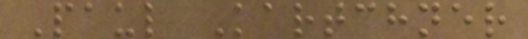Paul Kartchner
